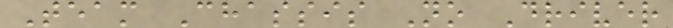Team Chassis No Driver
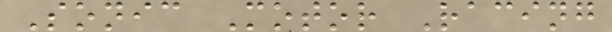Sonic Motor Racing
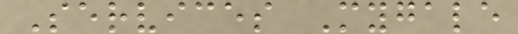Services Mygale
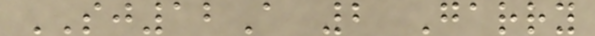SJ12A 2 Garry
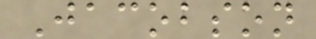Jacobson
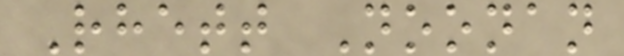Rhett Noonan
